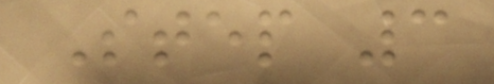Step 3
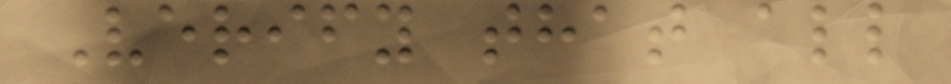Verify that all
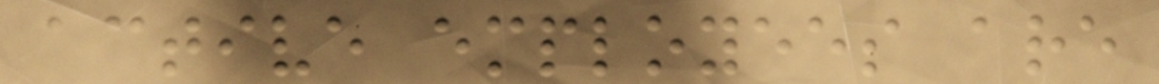active employees are
